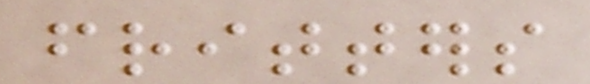fritters
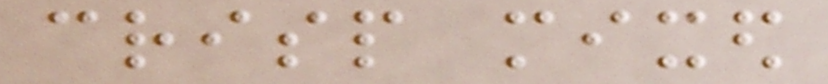crisp mixed
